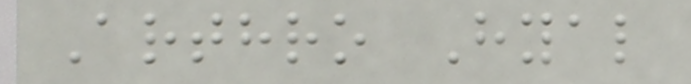Arthro Hyal
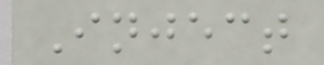Inject
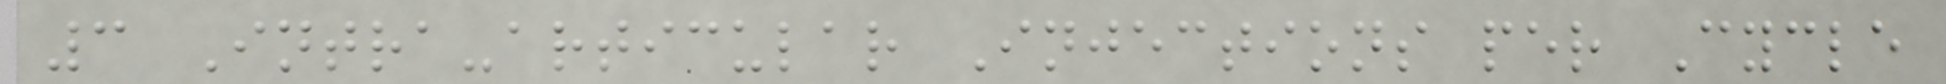3 Intra-articular Injections per Cycle
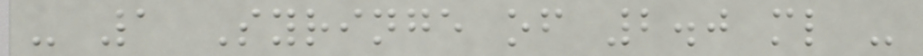- 1 Syringe of 2.0 ml -
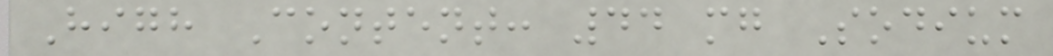High Content: 44 mg Sodium
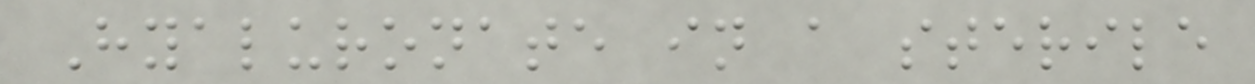Hyaluronate in a sterile
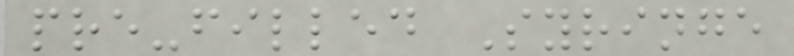pre-filled Syringe
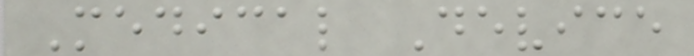Medical Device
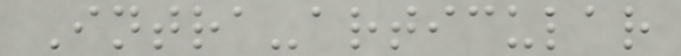Intra-articular
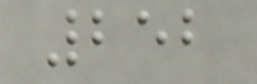252
